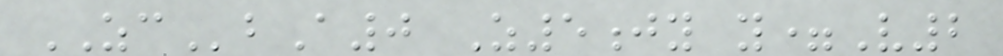ZCbA0 Z5jy y=V2
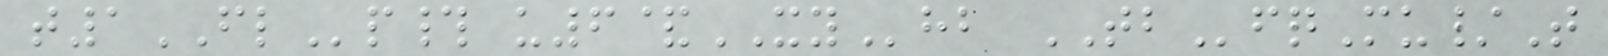t1FLp# u6&XYhb TBfqMu/T
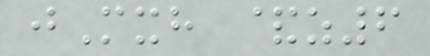jMxh &z6
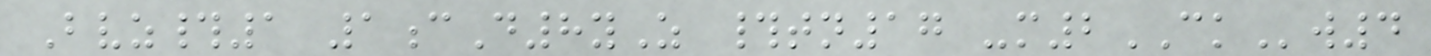Bvz#1 1cD8yZ #tn17 -m2CKw4
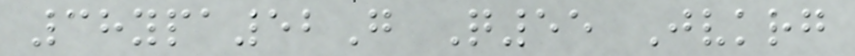38ypa52G Q55 Jvkrg
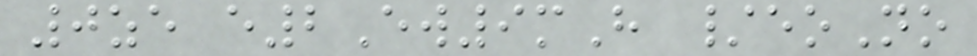0ze e2Ew9mH /eoNo
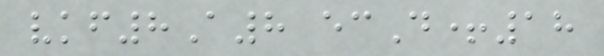vkf8A8 ecD+18
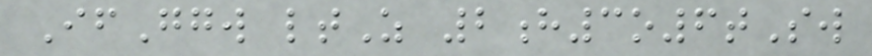IfGgw ltZ 2h3o6tSw
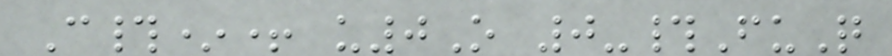C#*+ u0O 0-#FuQ
